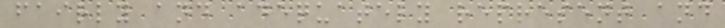fairly and adequately represent and
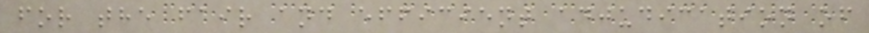for the fair and efficient adjudication of
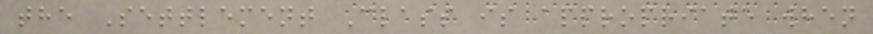the Settlement Class is appropriate when
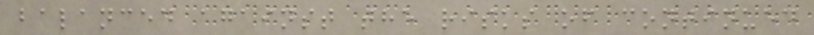balanced against the risks of continued
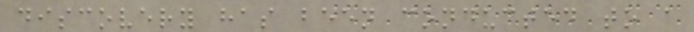discovery has been conducted to a
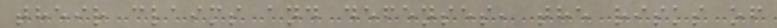their claims and defenses, the risks of
